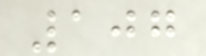107
